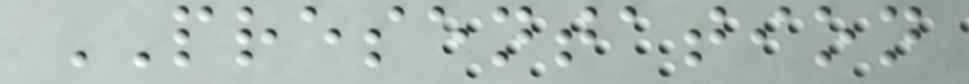PRESENTATION
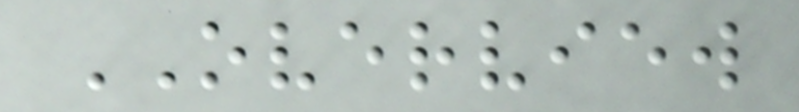OVERVIEW
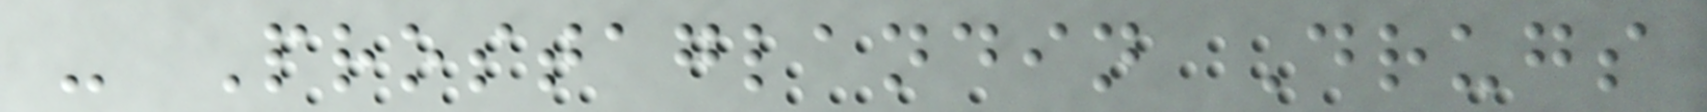- Prostaglandin Drugs
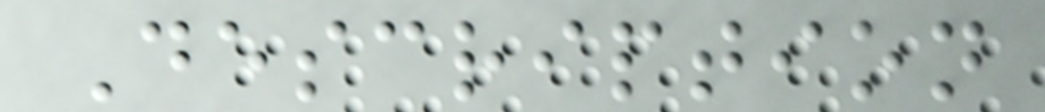Description
